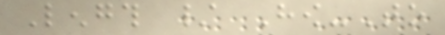Length / How-To
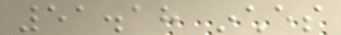51.18 inches
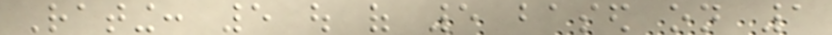Rating: 5 out of 5 based on 1
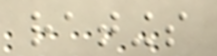ratings
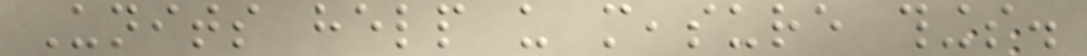Units help us measure things.
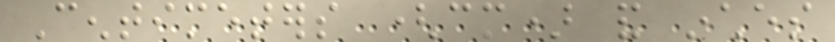Centimeters (cm) and inches
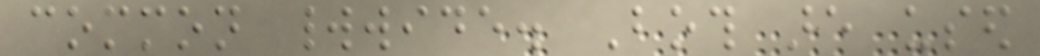common worldwide. Both are used
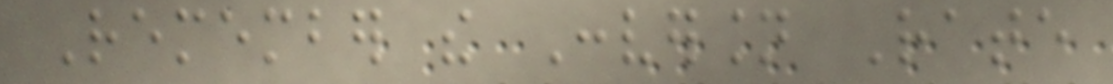Remember the Conversion Rate
